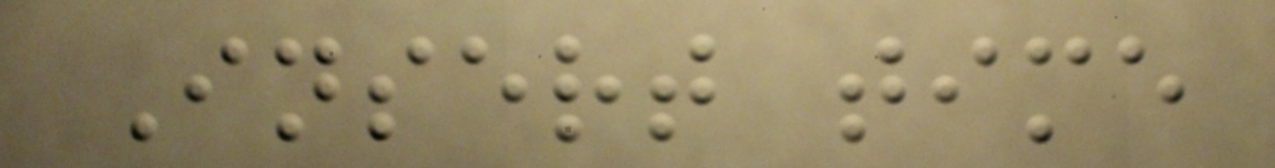Insert time
